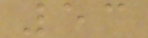53
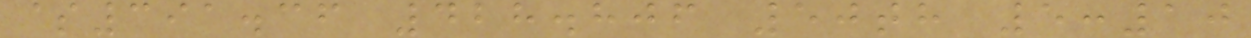$391.36 428.806 50th 5:10
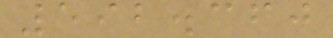592.360
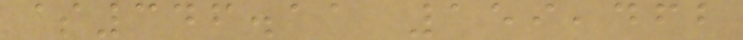$346.11 159,462
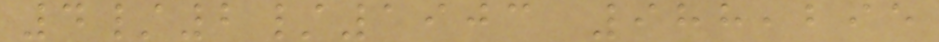4/2/1903 988,295
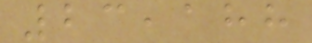23,188
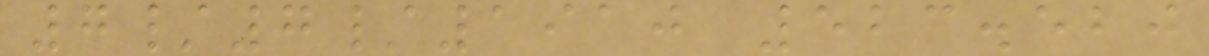7/7/1910 523.520
